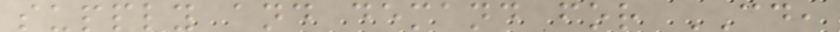supply and demand for CD,
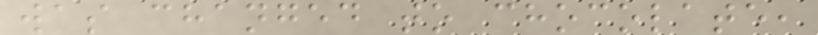was changed to chocolate,
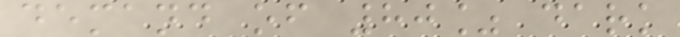demand of 80% dark
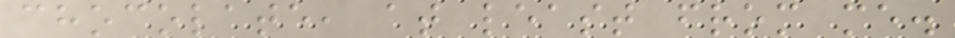chocolate, at least from me.
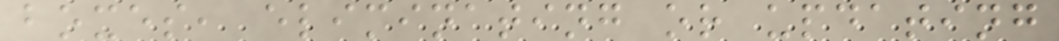boxes, eliminating or updating
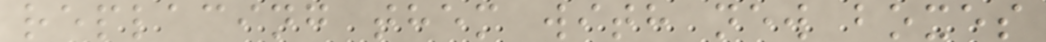replacing them with new boxes
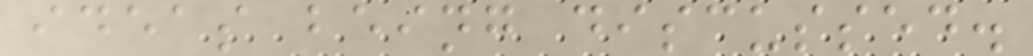ideas being discussed.
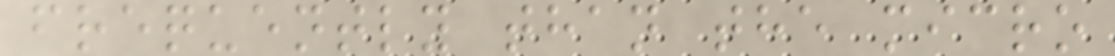frequently than the micro
